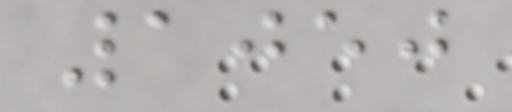1050
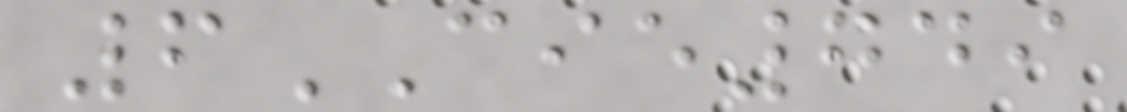6CIE749
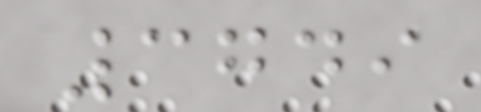3749
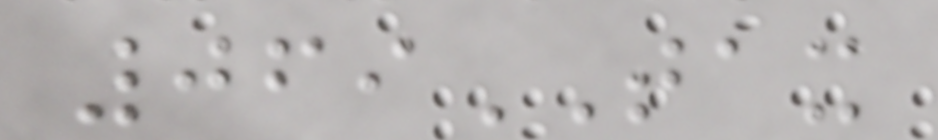069TAX
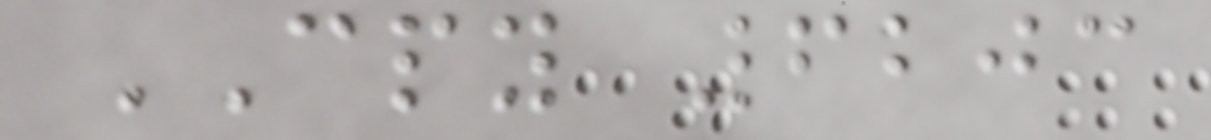CPY 6203
